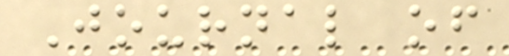Journal of
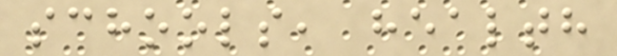schools, health
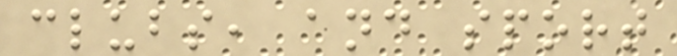clubs, and sport
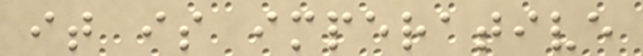it is imperative
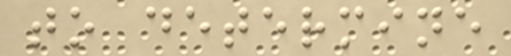to determine
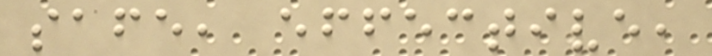safe, effective,
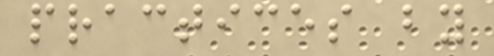practices by
